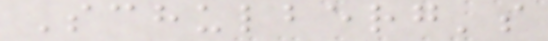Schulberg's
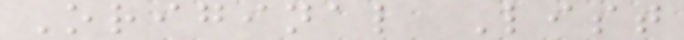Original List
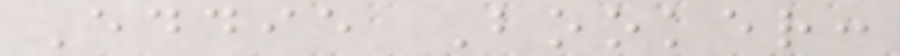Eddie Booker:
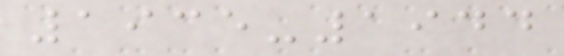1935-1944
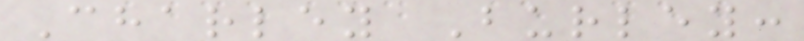Charley Burley:
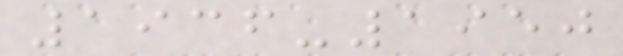1936-1950
